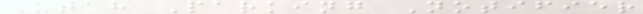Utah Parking Notifier
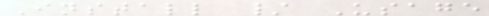Install / Usage
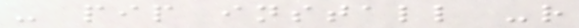- pip install -r
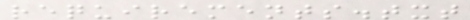requirements.txt
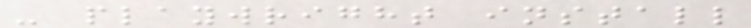- playwright install
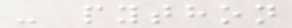- python
